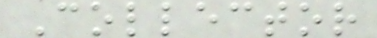Collector
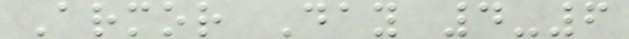Armor Day 4-6
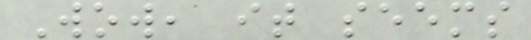Wow, it seems
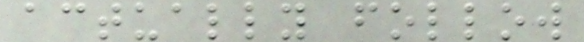actually follow
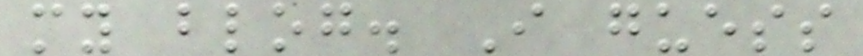my blog. I guess
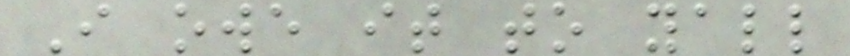I owe it to yall
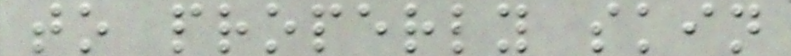to properly skin
